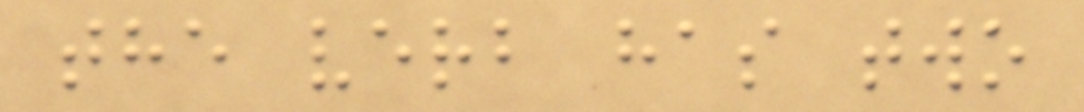the verb has two
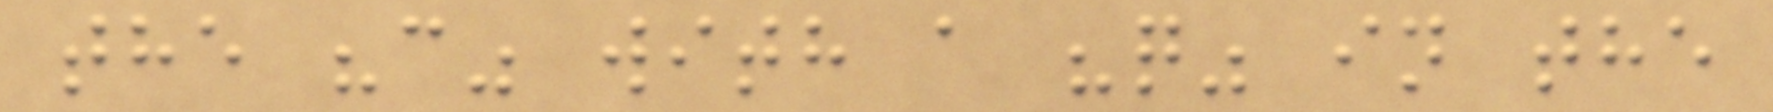the "c" with a "q" in the
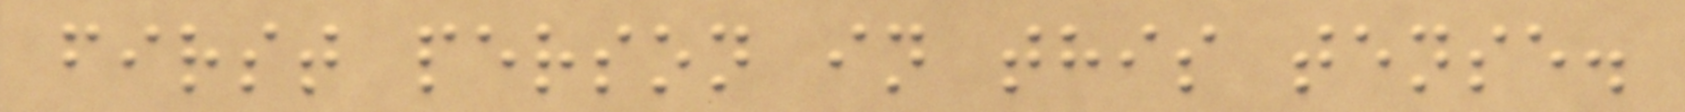first person in this tense.
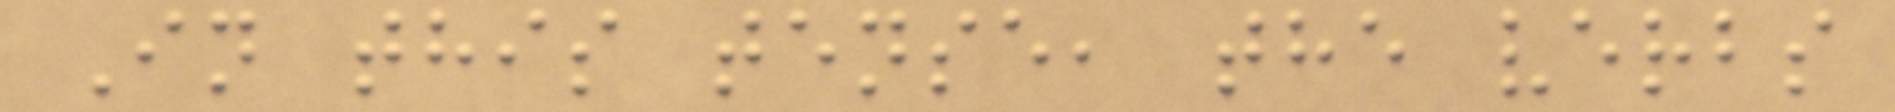In this tense, the verbs
